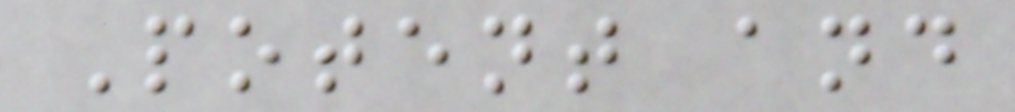Potent and
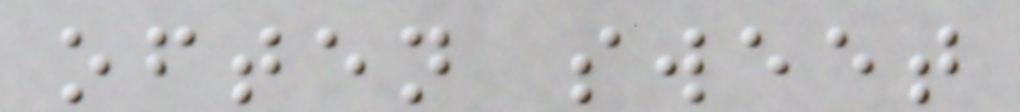often sweet
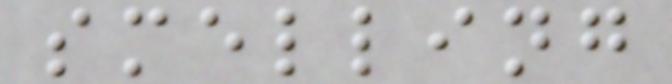smelling
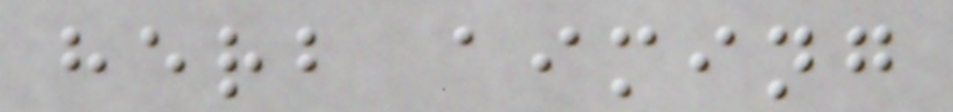herb aiming
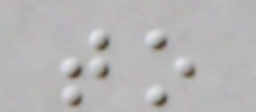to
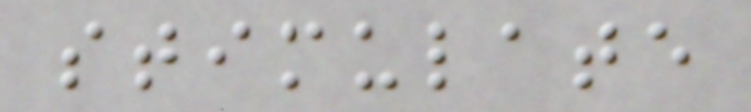stimulate
